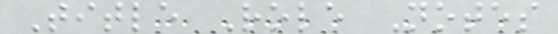Title Role Notes
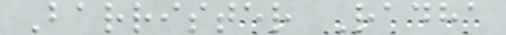Barrister Radha
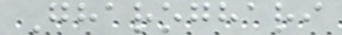Gharoghari
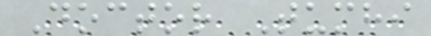Doctor Tumhi
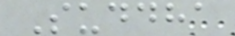Suddha
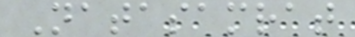Natasamrat
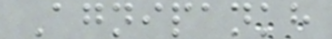Agnipankh
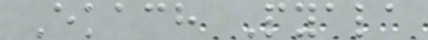Ekach Pyala
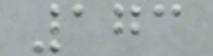173
